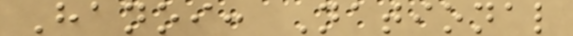Hanoi: National
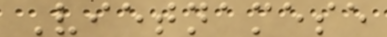Vietnamese
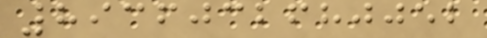8936032680052
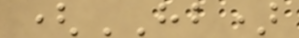(HB)
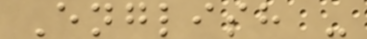English -
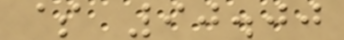$ 90.00
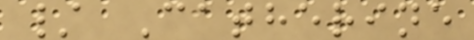/ Catherine
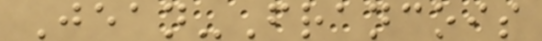Jean-Francois
